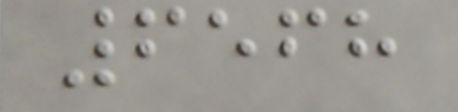6568
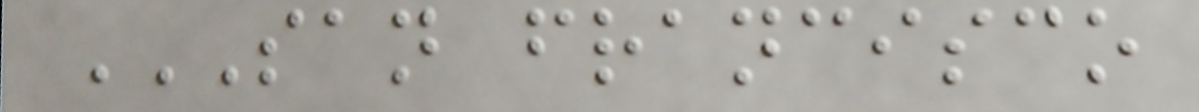SAN FRANCISCO
